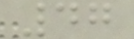47
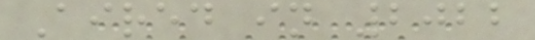Aired in 2022
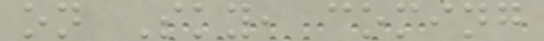on Sky, coming
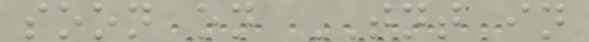soon on TNT in
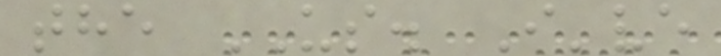the US. I've
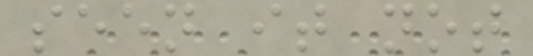seen it not
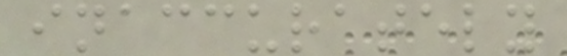inaccurately
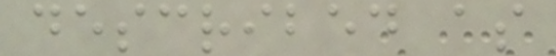described as
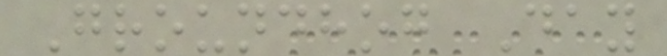Groundhog Day
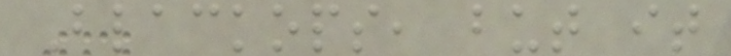Blackops, but it
